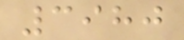3980
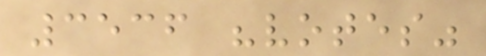3536 "votes"
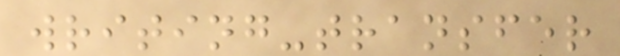writing-transfer
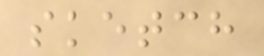sketch
